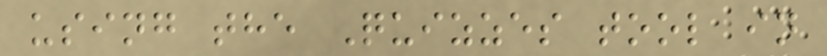using the Quizzes tool in
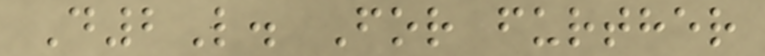D2L. For further
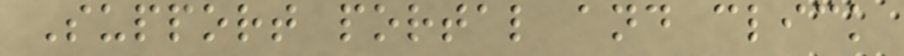Support portal and click
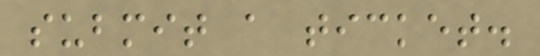submit a ticket.
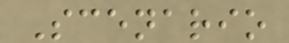Scenario
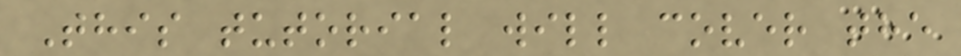This tutorial will cover the
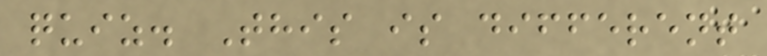quiz. This is different
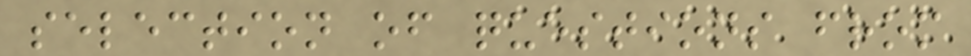selection of questions from
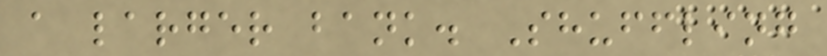a larger bank. Shuffling
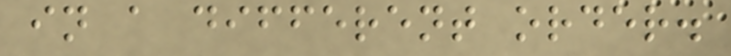in a different order.
